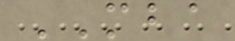MBA
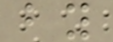by
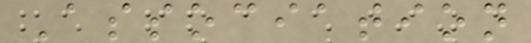Association
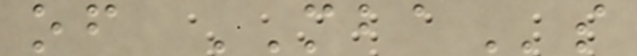of MBAs
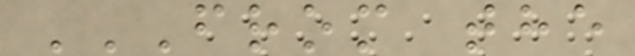FROM THE
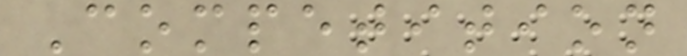Competition
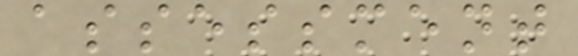assessment
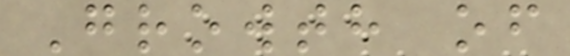Growth of
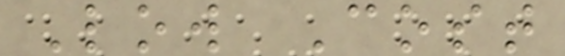Low Cost
